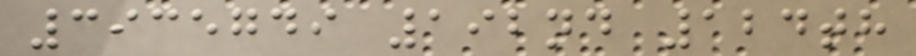3935749 192nd 124th
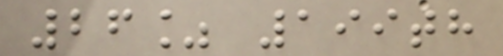26% 199th
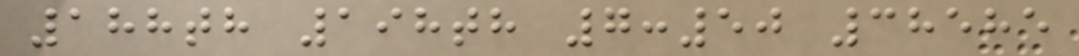188th 198th 7:50 38585
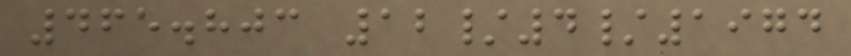465.803 12/4/1974
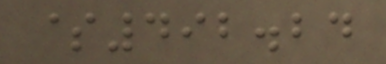$492.24
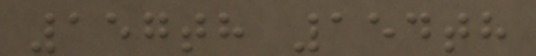157th 154th
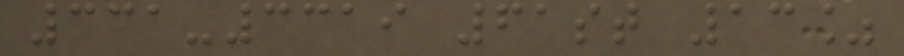331-3319 61st 13%
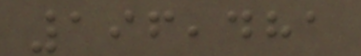196,481
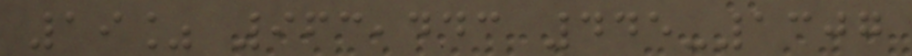19% 963,443 445-1307
